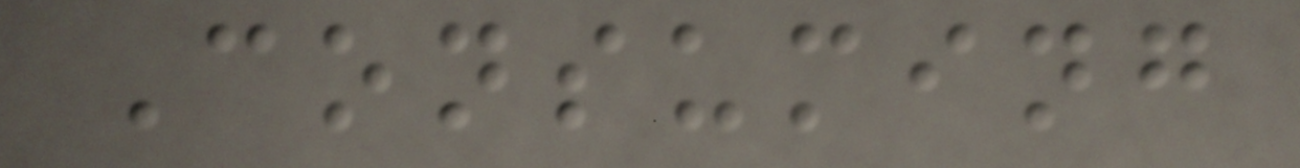Consuming
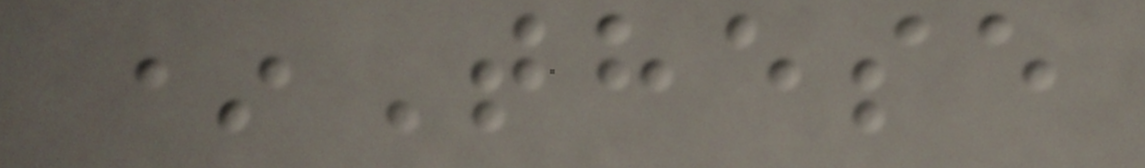*These
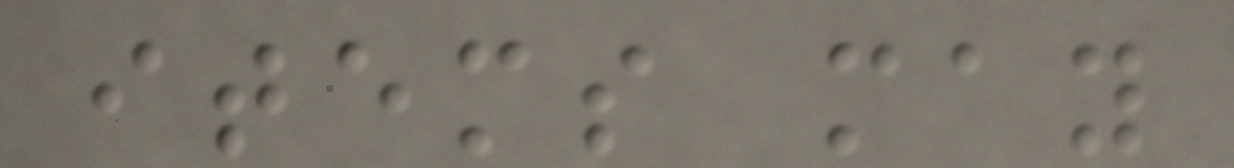items may
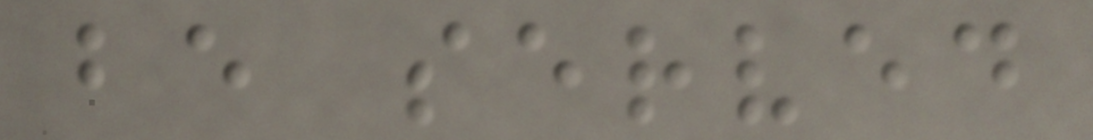be served
